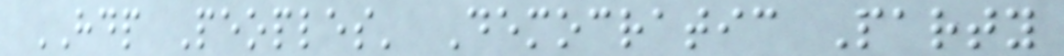HDP Peoples' Democratic Party
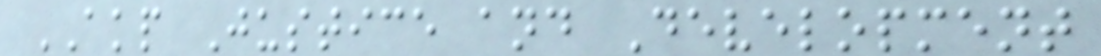AKP Justice and Development
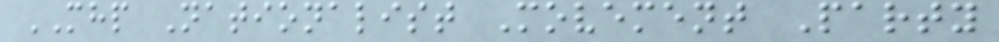MHP Nationalist Movement Party
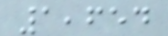1,654
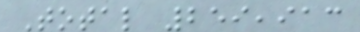Total 259,913
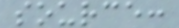source:
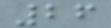26
